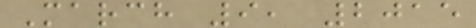March 9, 2015
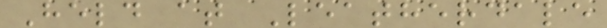Held at Leatherdale
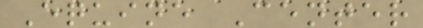Equine Center
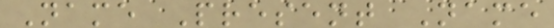Name Present Name
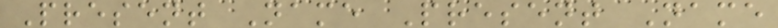Present Name Present Name
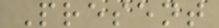Present
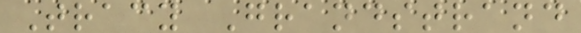Tracy Grandstrand
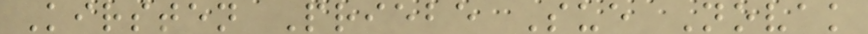Kirsten Priebe Sue Novak
